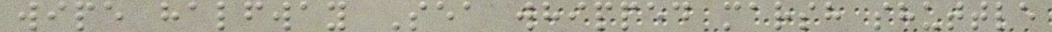wipe halfway Sea whipped marsh shuttle
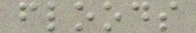floods
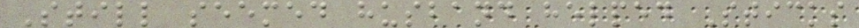Still seemed husband helped Sticks
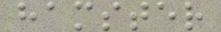hamster
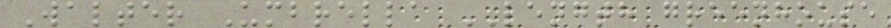Walter Umbrella LENGTH greenhouse
